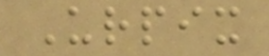Urpix
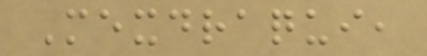Mexdraqui,
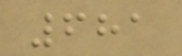681
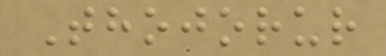Thojorur
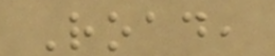Road,
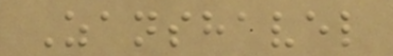Zanshavel
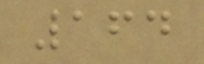164
